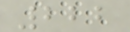222
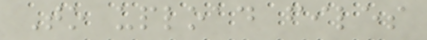To upload files
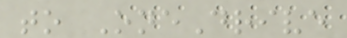to OneDrive
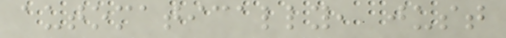automatically, just
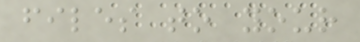files to your
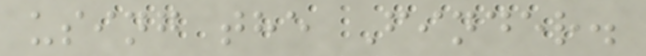using the Finder.
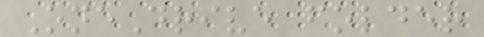OneDrive folder
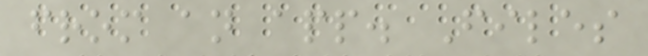from an app. Files
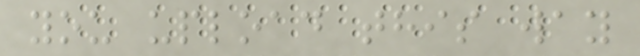you upload this way
